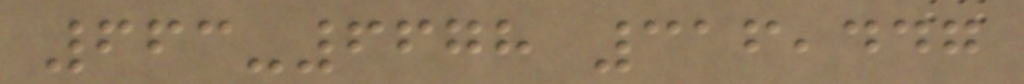663-6678 316,447
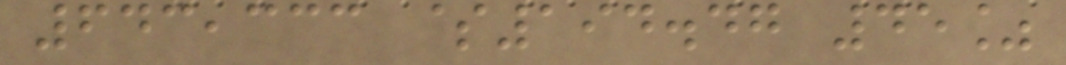643,333 $194.47 45%
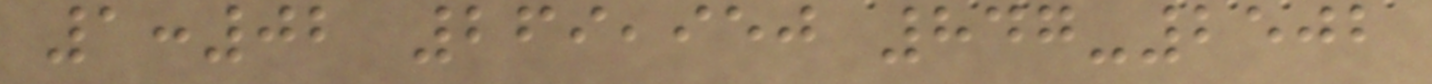1:02 269,950 847-2502
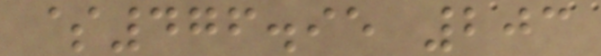$476.95 203
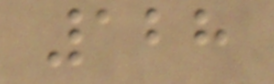128
